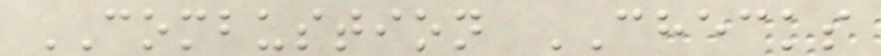COMBUSTION CHECKS
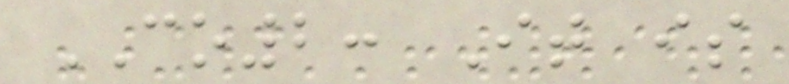CO2: It is
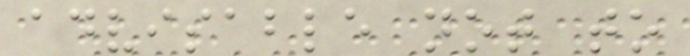advisable not to
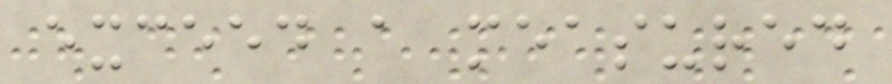exceed a measured
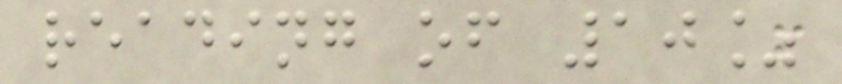reading of 10%
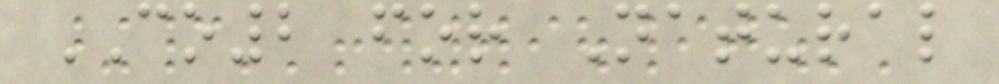CO2 for Natural
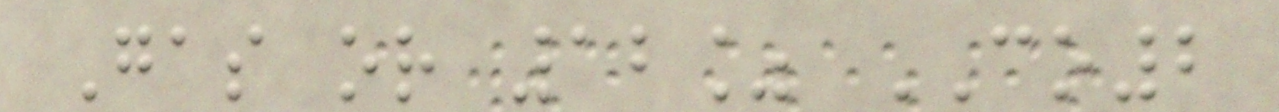Gas or 12% CO2
